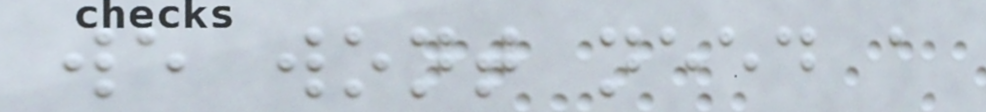we wont need a
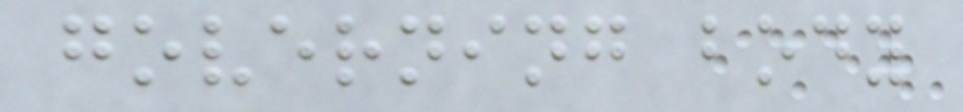governing body
